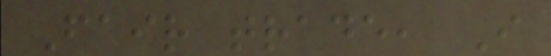Fair trade, I
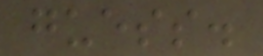guess.
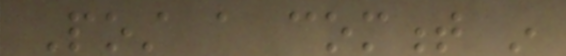Post a comment in
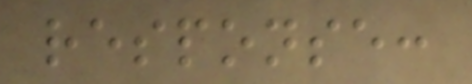response:
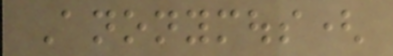Anonymous(
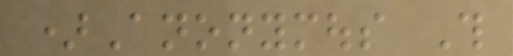)Anonymous This
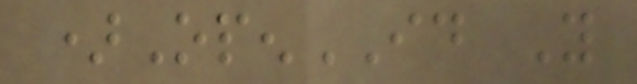)OpenID You
